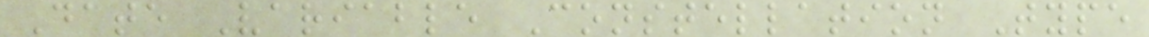Date Variable Constellation Type
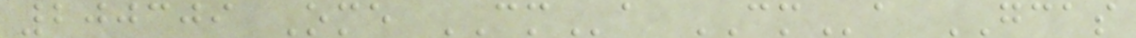200309 Ome CMa CMa GCAS
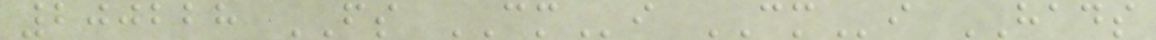200228 FS CMi CMi HADS
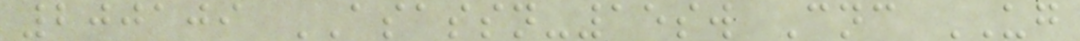200109 ASASSN-15sw Cnc UG
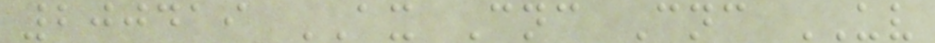200419 AX Cnc Cnc UV
